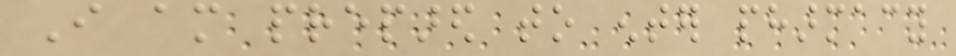I am prepared to enter pharmacy
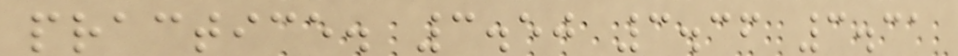practice. 3.50 3.36 3.31
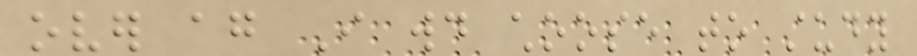over again I would choose to study
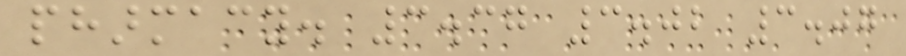pharmacy. 3.37 3.02 3.07
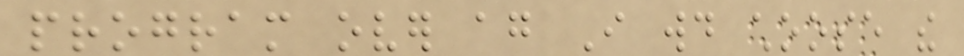program over again I would choose the
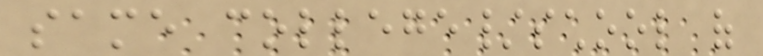same college/school of
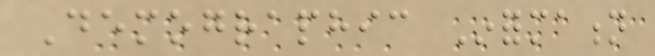Demographic Information
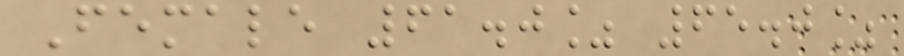Female 61.0% 65.0%
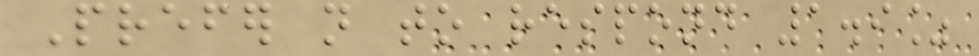Prefer not to respond 1.9%
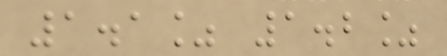1.1% 1.2%
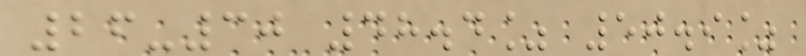26-30 48.4% 50.9%
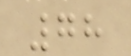78
